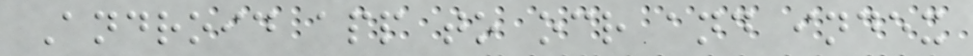Android app to ocr and index
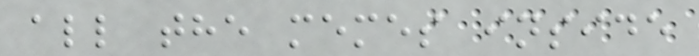all the memes inside
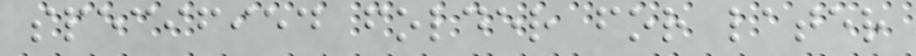specified folder for later
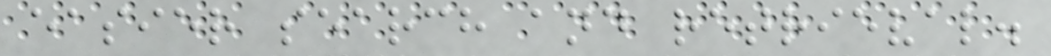easier search and retrieval.
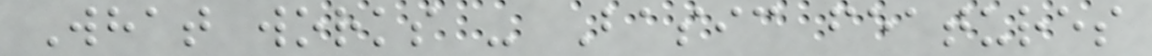What works - Basic features
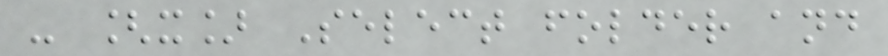- [x] Select folder and
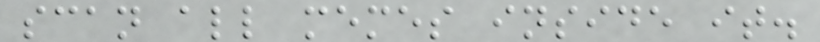scan all memes inside it.
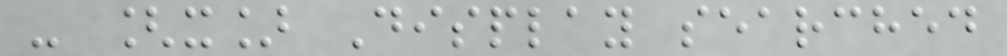- [x] Display searched
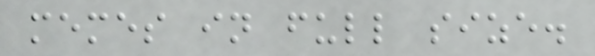memes in full size.
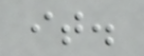it.
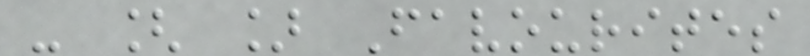- [ ] Favourites
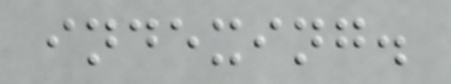indexing.
